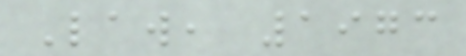Law, 1973
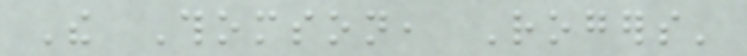The Thomson, Rogers'
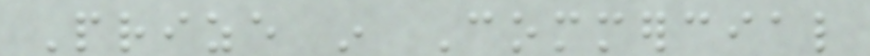Prize in Commercial
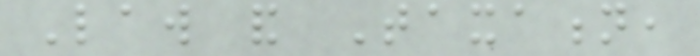Law and Taxation,
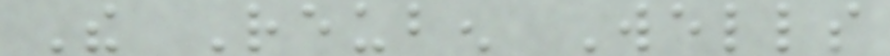The Reuben Wells
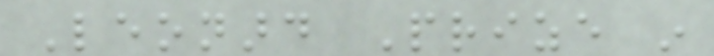Leonard Prize in
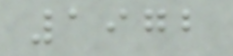1972
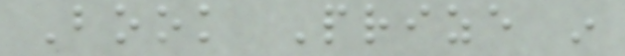Book Prize in
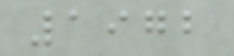1972
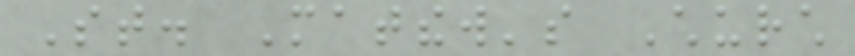St. Matthew's Church
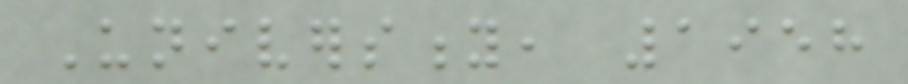University, 1958
